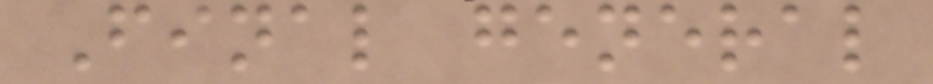Final general
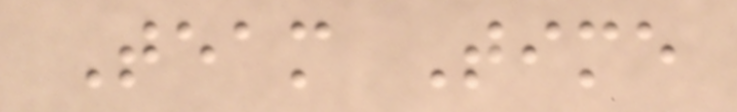Team Time
